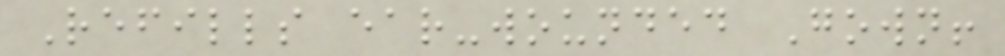Refills ear-wounded Gown!
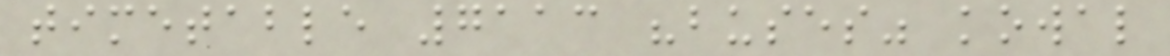timetable 7113 "buses" kowal
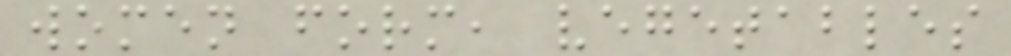women form, vegetables
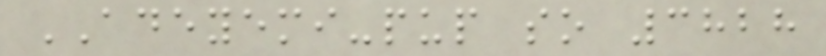ADEYEMI-pup so 3828
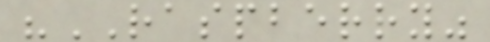"RASPBERRY"
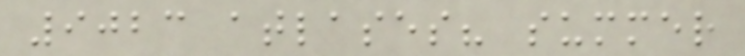9023 atlases? summer
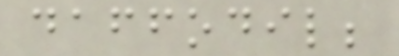daffodil;
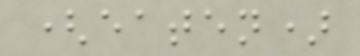(eaten)
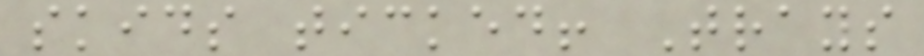skids ticked! Trays
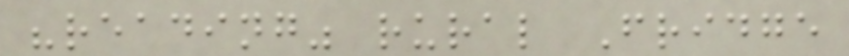"reading" rural Fridge
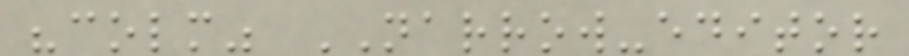"colm" NARROW-editor
